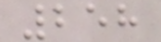258
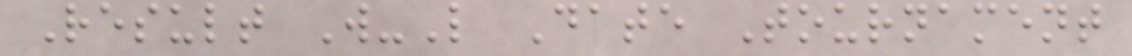Result W-L Date Tournament
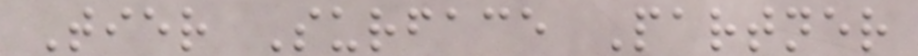Tier Surface Partner
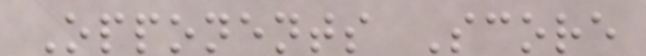Opponents Score
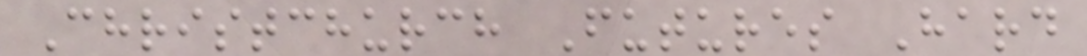Christchurch Futures Hard
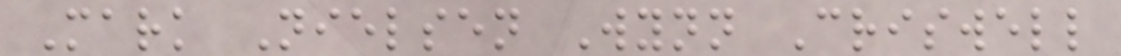Mark Nielsen Wynn Criswell
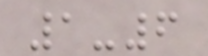1-6
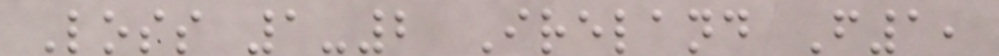Loss 1-2 Ireland F1,
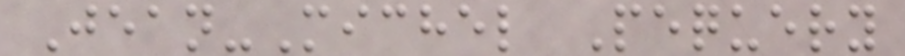Jean-Michel Pequery
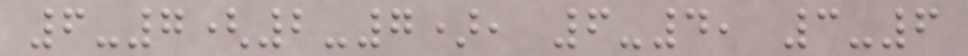6-7(2-7), 6-4, 3-6
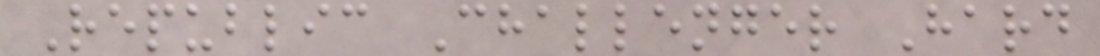Republic Challenger Hard
